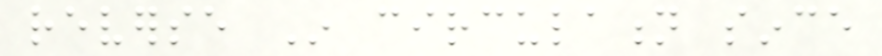reverse In circulation since
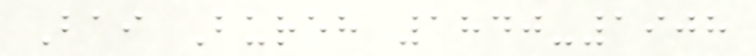Bai Bureh 1840-1908
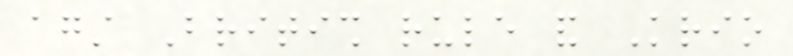against British rule and Krio
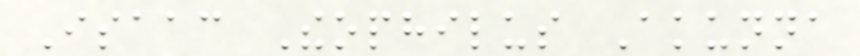Isaac Theophilus Akunna
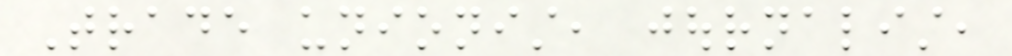Trade unionist, journalist,
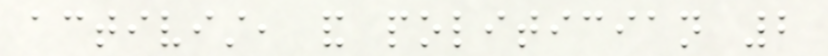activist, and politician 2
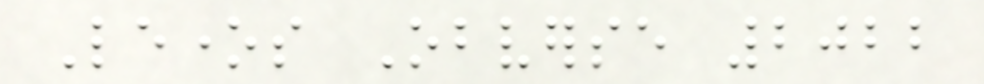Leones Obverse 2022
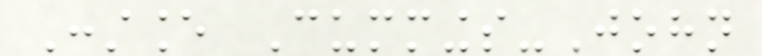Constance Cummings-John
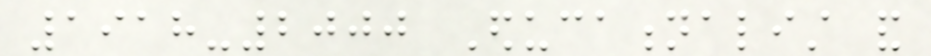1918-2000 Educationalist and
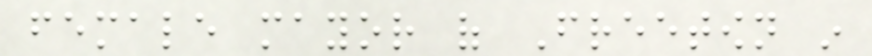female mayor of Freetown in
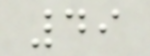49
